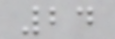24
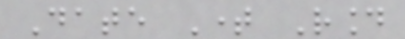Date Time Round
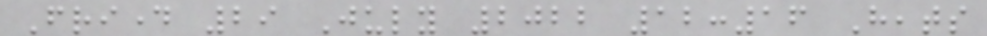Friday 29 July 2022 12:16 Heats
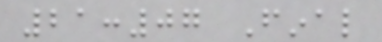21:07 Final
